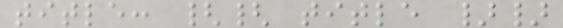title: {{ title }}
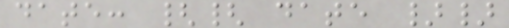date: {{ date }}
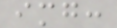img:
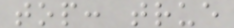top: true
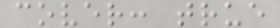cover: true
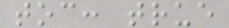toc: true
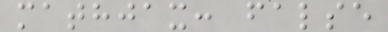mathjax: false
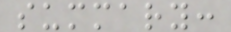summary:
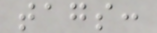tags:
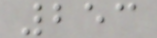253
